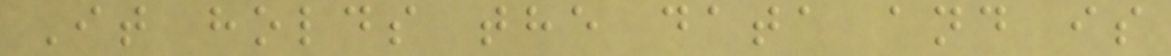It holds the data and is
